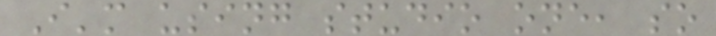I'm using studio one, so
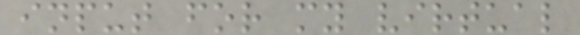input for my virtual
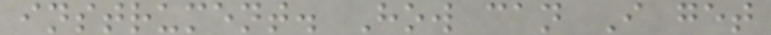instrument. How can I get
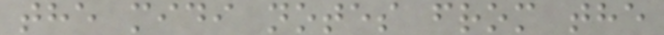the midi notes from the
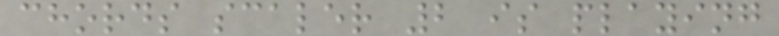chords scaler 2 is playing
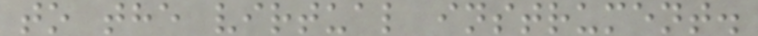to the virtual instrument.
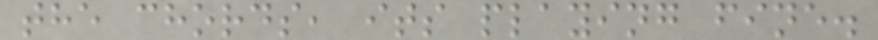the chords, its playing fine.
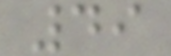49
